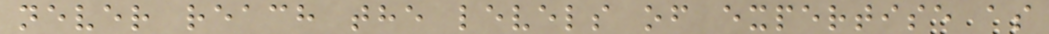never reach the levels of expertise as
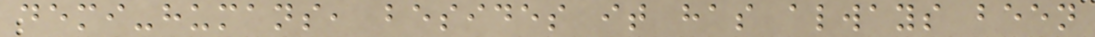demi-humans, besides it has always been
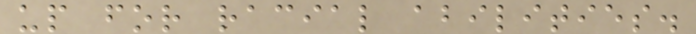up for racial abilities.
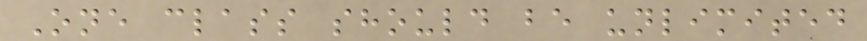One class should be unlimited
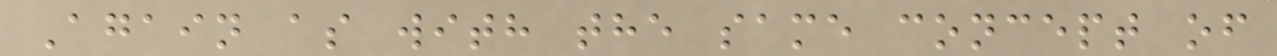Again as with the same concept of
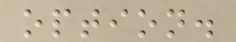option.
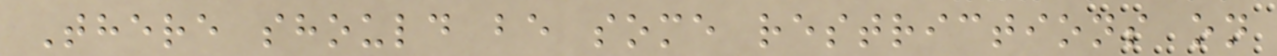There should be some restrictions on
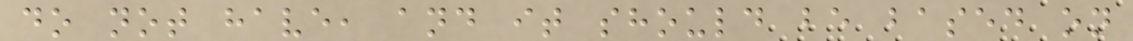do not have, and it should be based on
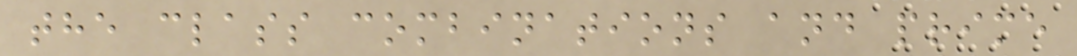the class combinations and prime
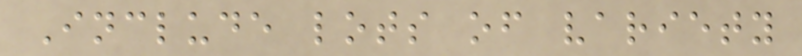Include lots of variety
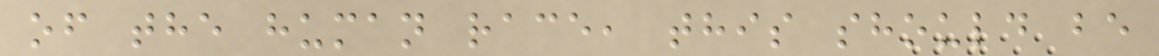of the human race, this should be
